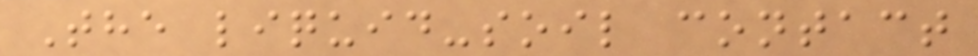The liquid-soil contact
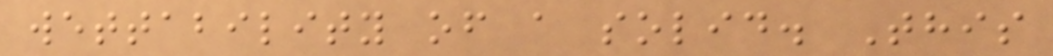wettability of a solid. This
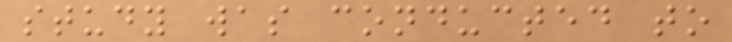study was conducted to
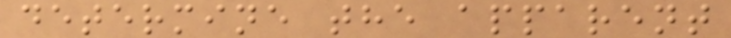determine the apparent
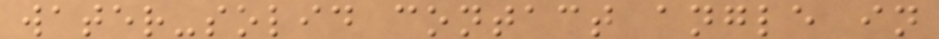water-solid contact angle in
